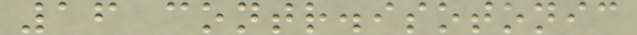16 contr.isotonic
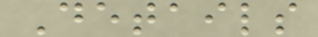Details
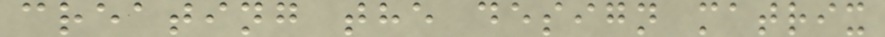creating the design matrix
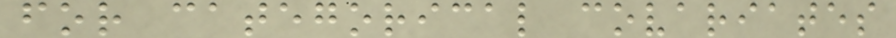for categorical covariates
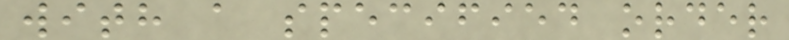with a specified order
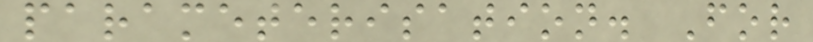parameterisation. For
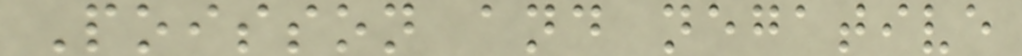Poisson and negative
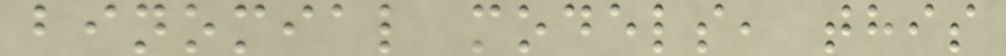binomial models, this
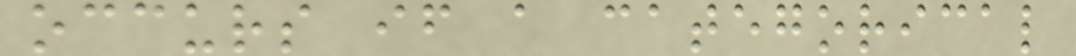occurs if a categorical
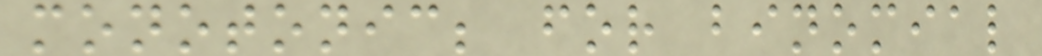monotonic; for binomial
